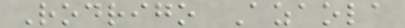Rodrigo Azaola
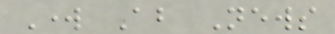Work About News
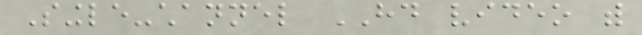Single-channel HD video with
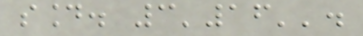sound. 3'16''.
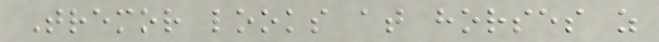Tremor looks at horses as
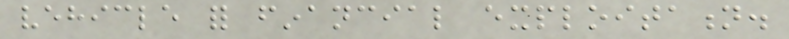vehicle for financial exploitation.
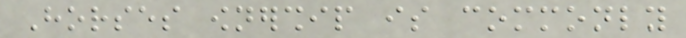Horses ownership is commonly
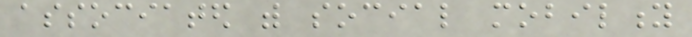associated with social mobility
